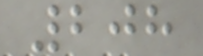208
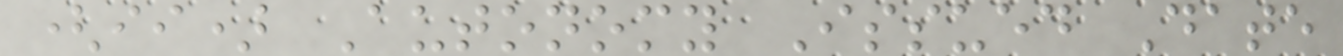(ii) Autonomy Issued Date
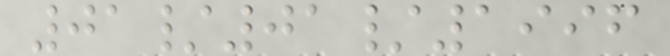01/01/1996
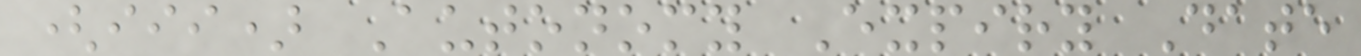(iii) Autonomy Expiry Date
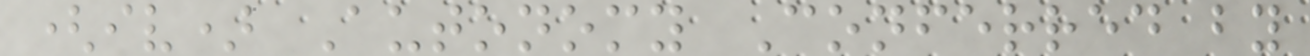(iv) Autonomy Conferred by
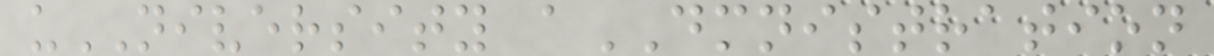uNIVERSITY aDMNISTRATION
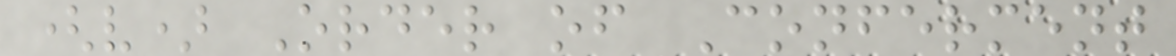(v) Order of Conferment
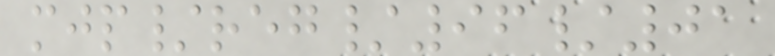mjp/reg/96/01
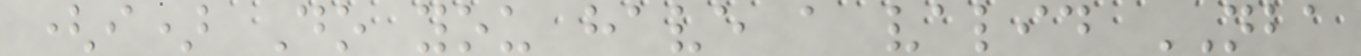(i) Do you have a valid NBA
